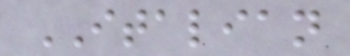ITALIAN
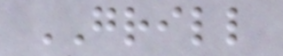GRILL
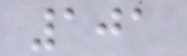101
